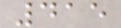415
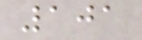101
